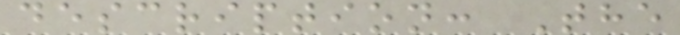description: The
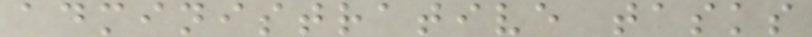administrative tasks
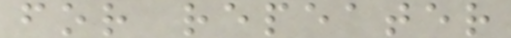for repeater
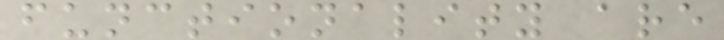functionality are
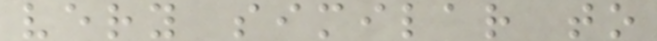very similar to
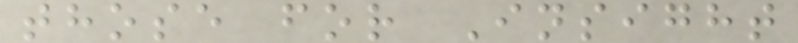those for Insight
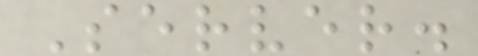Server.
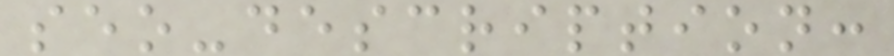seo-description:
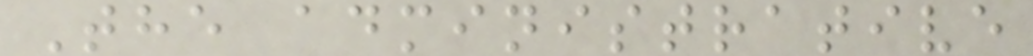The administrative
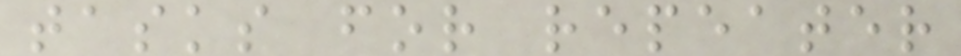tasks for repeater
